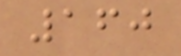160
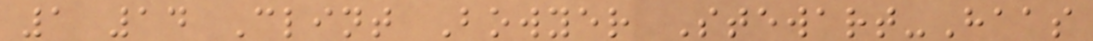1 14 Clint Bowyer Stewart-Haas
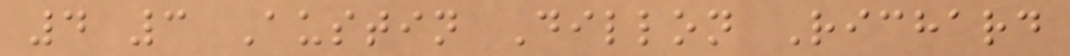4 3 Austin Dillon Richard
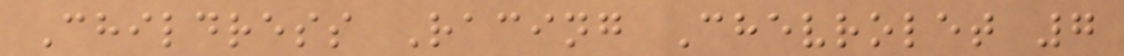Childress Racing Chevrolet 7
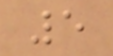5
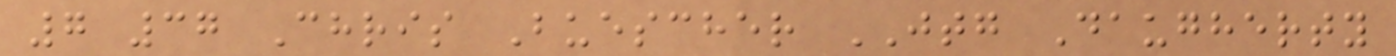7 37 Chris Buescher JTG Daugherty
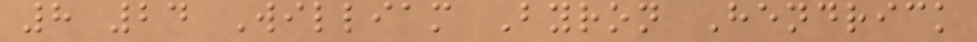8 24 William Byron Hendrick
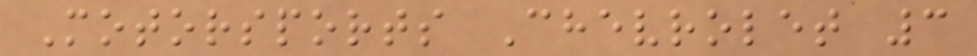Motorsports Chevrolet 3
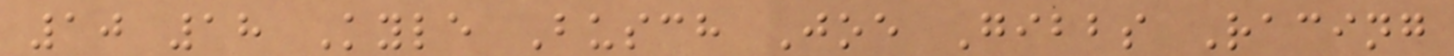10 18 Kyle Busch Joe Gibbs Racing
